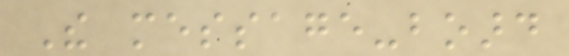The message-board
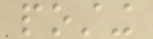posting
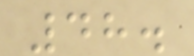48.
